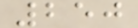250
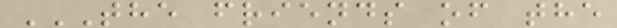THE FRIENDS OF THE
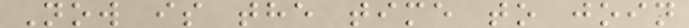Now is the time to join
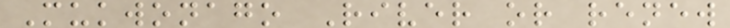Mukwonago River or renew
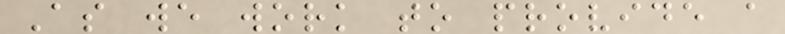As we work to provide a
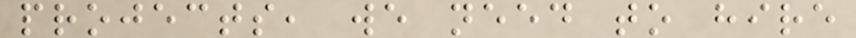projects, we need to hire
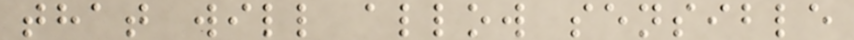that will allow sensible
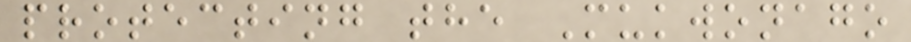protecting the Mukwonago
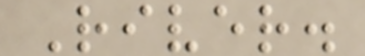River.
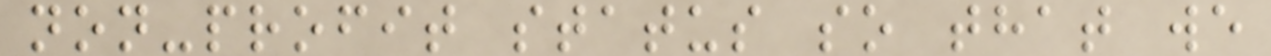non-profit status so that we
